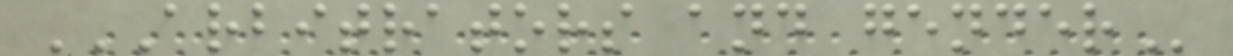ARBITRATORS AND GENDER
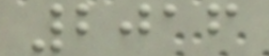2016
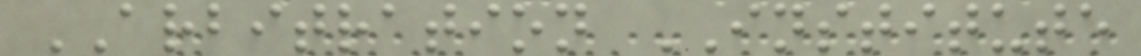ARBITRATION INSTITUTE
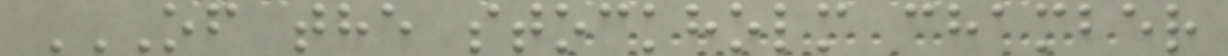OF THE STOCKHOLM CHAMBER
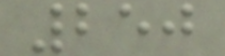250
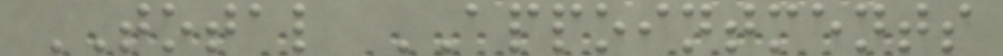TOTAL APPOINTMENTS
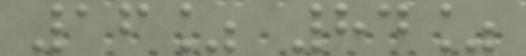16% 84%
